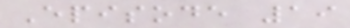Episode 19
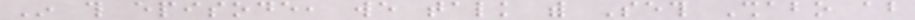In this episode, we talk with Seth Shabo about
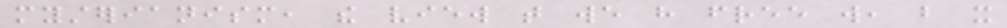mysterianism, the view that we have free will, but it
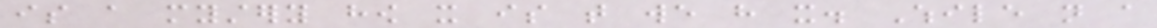is a mystery how it is that we have it. While not a
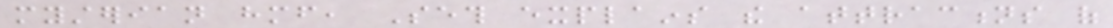mysterian himself, Seth explains the attractions of
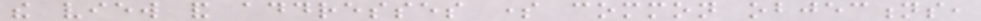the view and addresses some common objections,
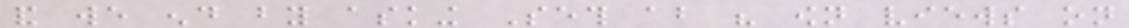and we end by asking Seth about his own views on
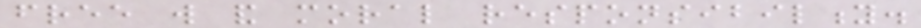free will and moral responsibility.
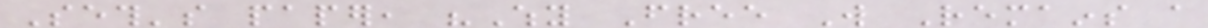Seth's paper, "Why Free Will Remains a
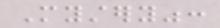Mystery":
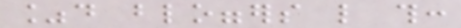%d bloggers like this:
